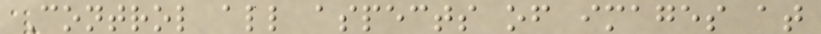Control all aspects of images at
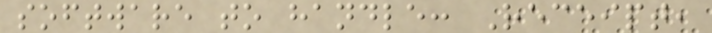software to handle: Receipt,
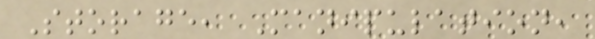Storage, Manipulation,
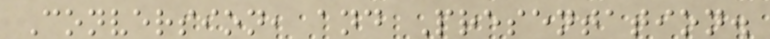Conversion, and Presentation.
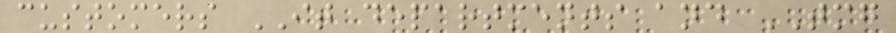customers IT departments and TMG
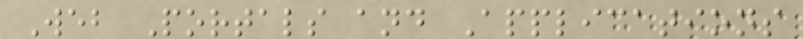Web Portals and Applications
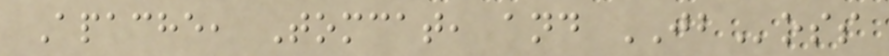Apache, Tomcat, and JBoss
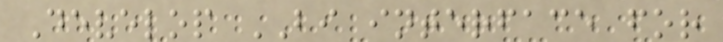Develop BI interface for
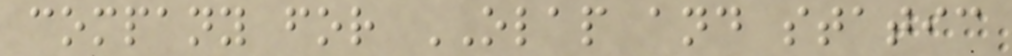company for OLAP and static
